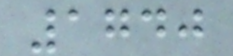1740
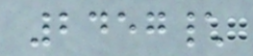2457\
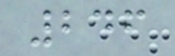246
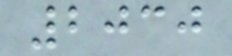2030
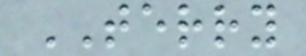TERRY
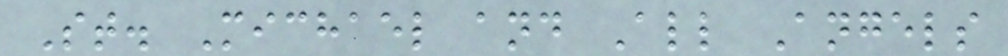St. Michael and All Angels
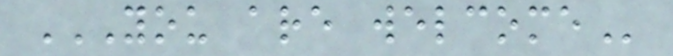YOU ARE WELCOME
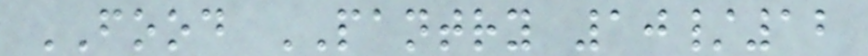FOOD PANTRY 10/12
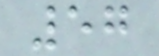57
